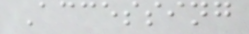Accessing
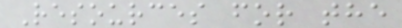Resources for the
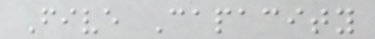Five Capacity
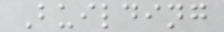Building
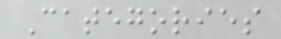Categories
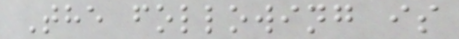The following is
